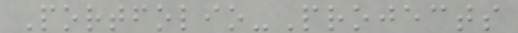Portfolio-Projects
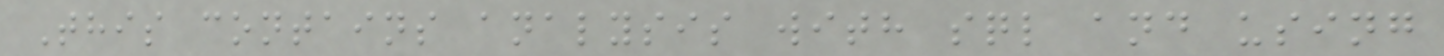This contains analysis with sql and using
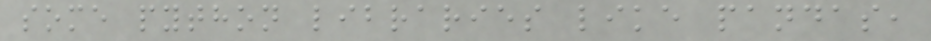some python libraries like pandas,
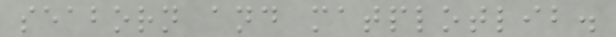seaborn and matplotlib.
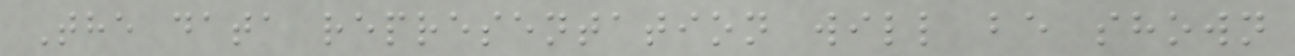The data representation will be shown
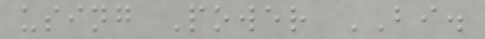using Power BI.
